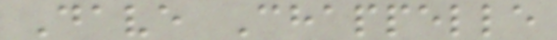Dave Chappelle
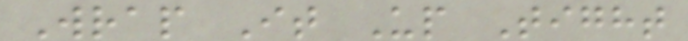Wrap It Up Tight
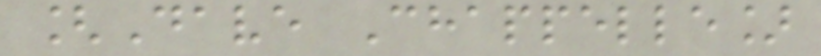[Dave Chappelle]
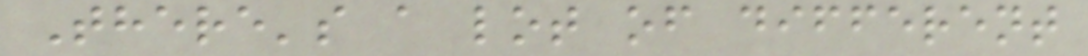There's a lot of different
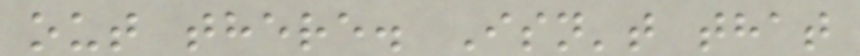out there. Isn't that
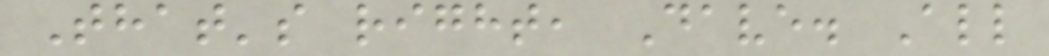That's right, Dave. All
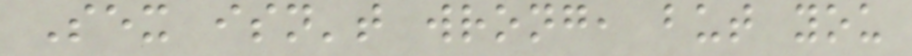Sex isn't wrong, but you
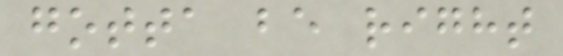gotta be right
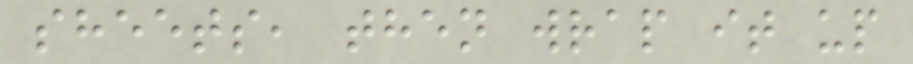sheets, then wrap it up
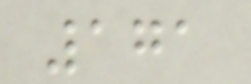171
